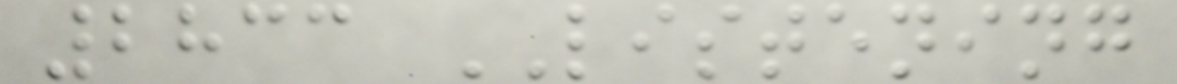2833 LISTENING
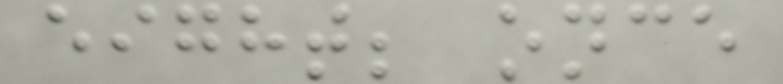eight; once
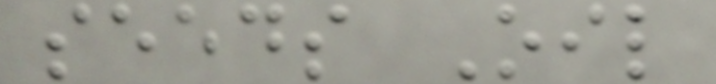seeds Oil
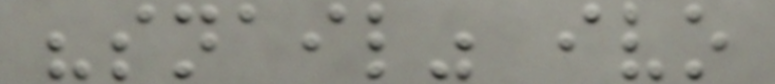"snail" ivo
